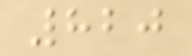820
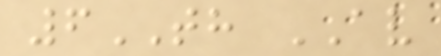6TH AV
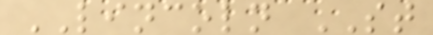LINCOLN ST
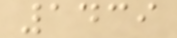1439
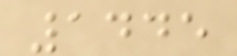1445
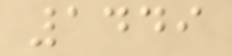1449
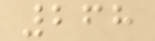268
